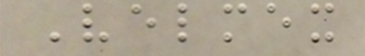Velmex
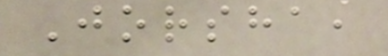Jorsha,
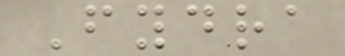Fydra
